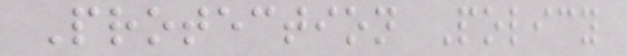Protection Policy
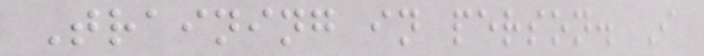Training in person. I
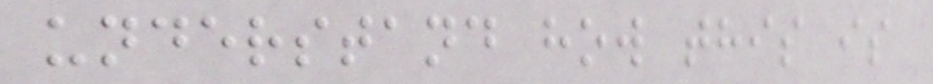understand how this is
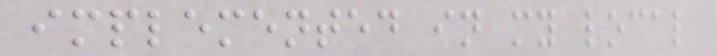implemented in my local
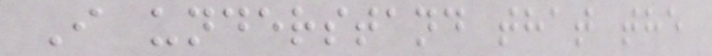I understand that the
